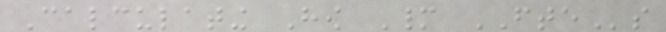Calculating How Many FTEs
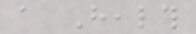a Health
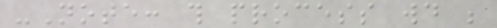-Note: this process would be
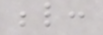below:
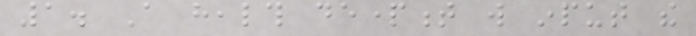1. A health department will input the
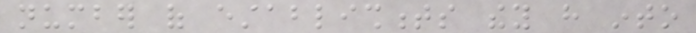number of establishments they have into
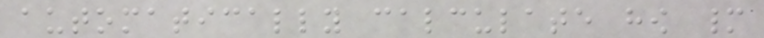automatically calculate how many
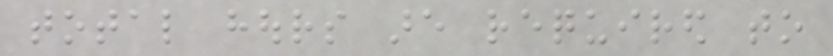total hours are required to
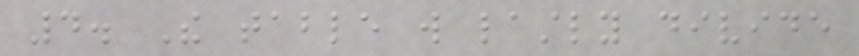4. The table will lastly divide
